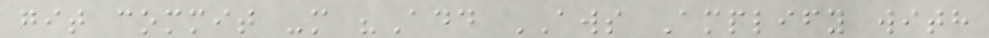git commit -m "Add AWS Amplify with
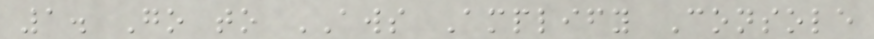1. Go to AWS Amplify Console
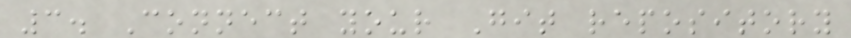3. Connect your Git repository
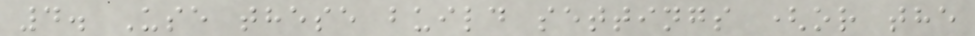4. Use these build settings (or the
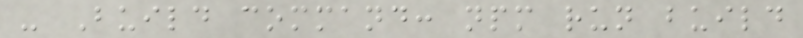- Build command: npm run build
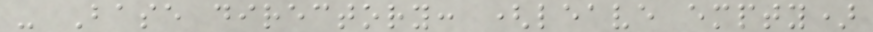- Base directory: (leave empty)
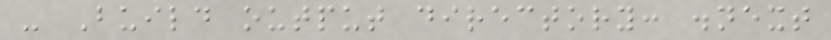- Build output directory: .next
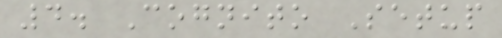4. Cognito Setup
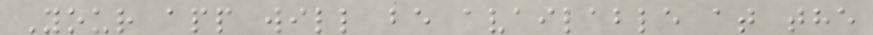Your app will be available at the
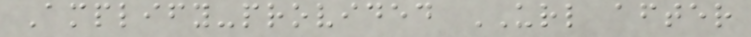Amplify-provided URL after
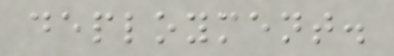deployment.
